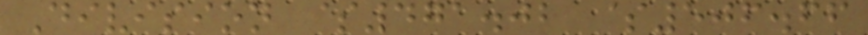Division $471.02 $506.66
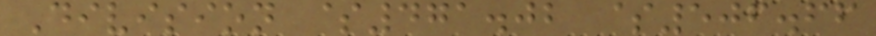Division $471.02 $506.66
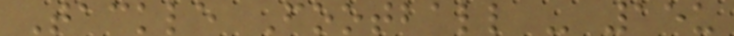Tackle Football - 15u
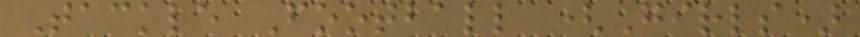Tackle Football (Girls)
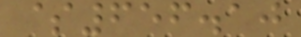$656.10
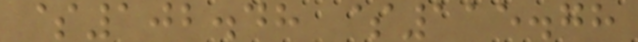$102.48 $115.78
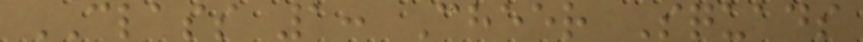CLASS 1: Cheer Squads
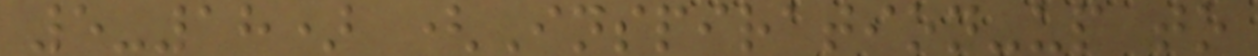5-18) (Inspiration-up to
